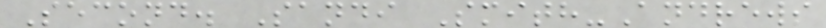Second. Sandi Smith-Andrews
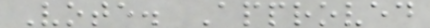Vote. Approved
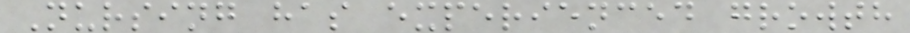Nursing has experienced growth
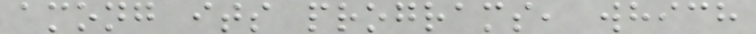among its programs, which
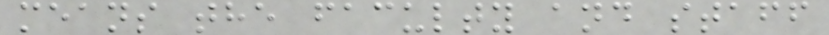means the faculty and staff
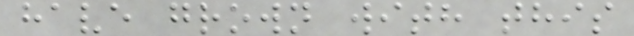have grown with this
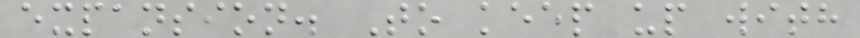expansion. To keep up with
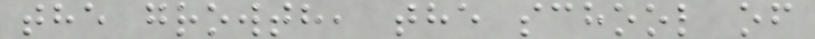the growth, the school of
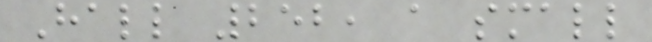Hall 252, a small
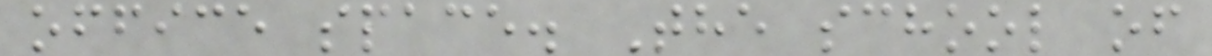office space. The school of
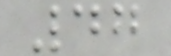47
